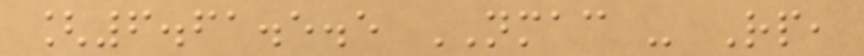[6.61.5.5 NMAC - Rp,
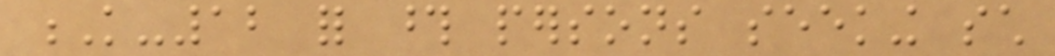K-12 for those persons seeking such
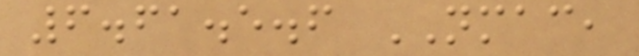6.61.5.6 NMAC,
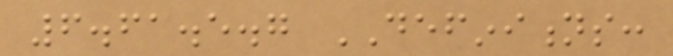6.61.5.7 DEFINITIONS:
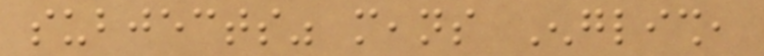subjects" means English,
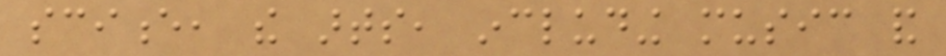science, the arts, including music and
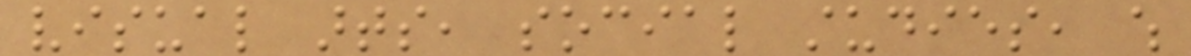visual arts, social studies, which
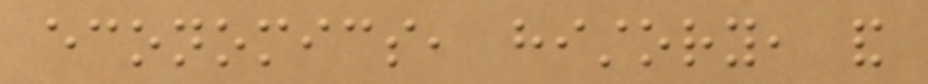economics, history, and
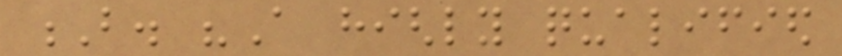B. "A highly qualified
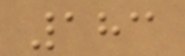183
